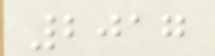2017
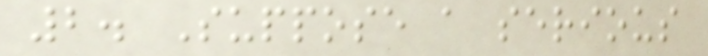2. Suppose a serious
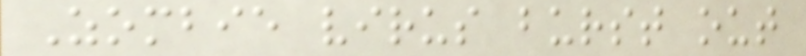Zombie virus burst out
